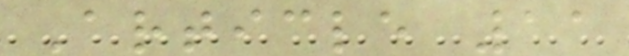Article 11
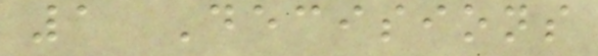1 Decisions
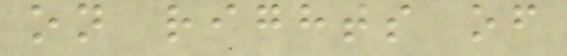on rights of
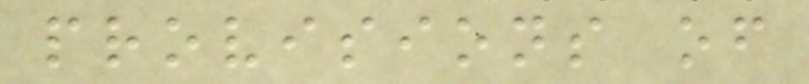provisions of
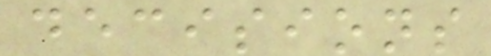decisions
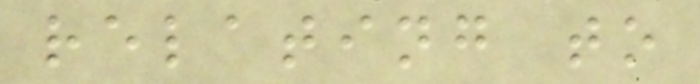relating to
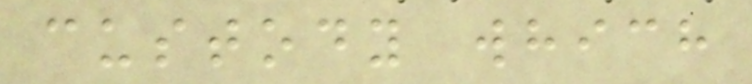custody which
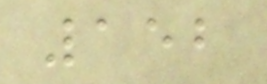152
